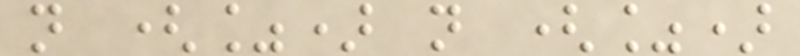n (%) n (%)
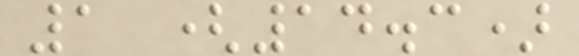1 (14.3)
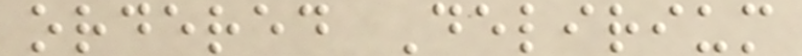ordered Delirium
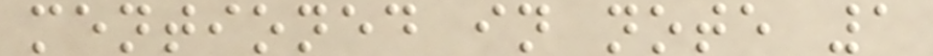mentioned in note 1
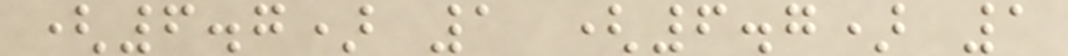(6.7) 1 (6.7) 1
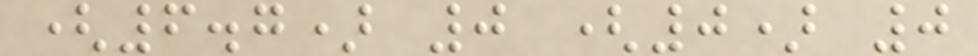(6.7) 0 (0) 0
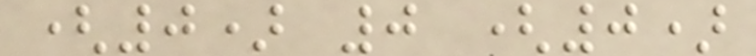(0) 0 (0)
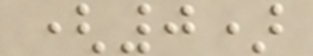(0)
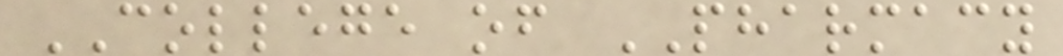COLLEGE of PHARMACY
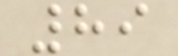89
